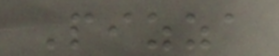Pizza
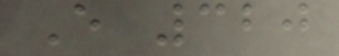E 320
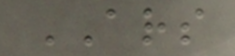ARS
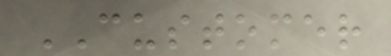CUSTOMER
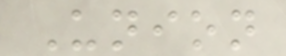Union
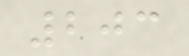203
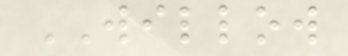WILLOW
